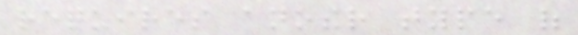requires another type of
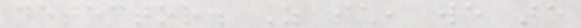detector. As such, we are
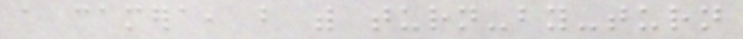a camera, but with turn-by-turn
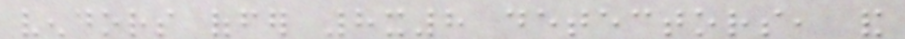vendors offer 8x8 detectors, and
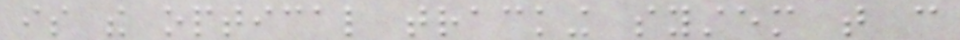is the optical tracking system that can
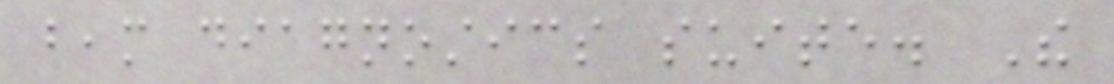beam diagnostics suite. The
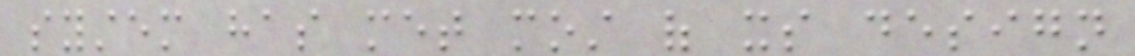system has met most of its design
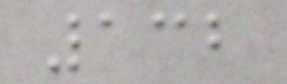132
